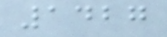1427
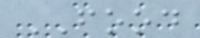FOOD
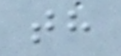th
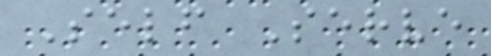Self Serve
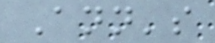Ann's
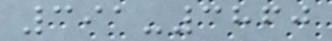391-3860
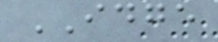IDGE
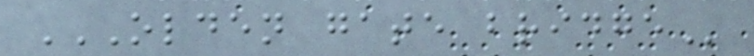OLDEN GATE BRIDGE
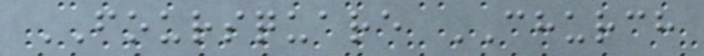FOURSQUARE CHURCH
